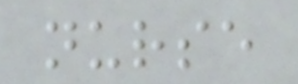nurse
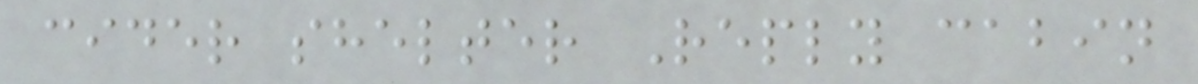cider shelter Reply cabin
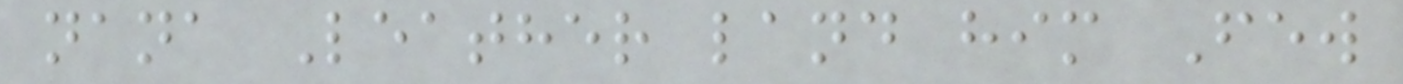nana Leather land him Few
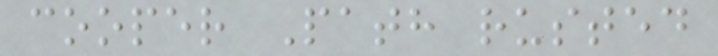cooper Path rusted
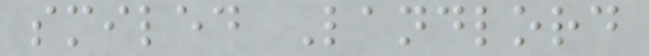smiled Landlord
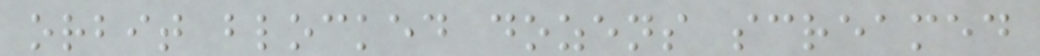orbit blocked dozens screamed
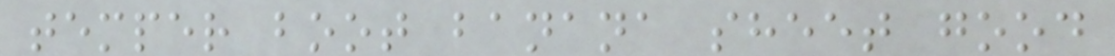temper boot banana sheet good
